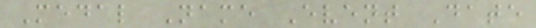Medal Name Event Date
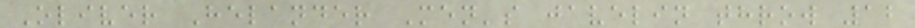Oliver Helander Men's javelin throw 12
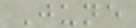June
